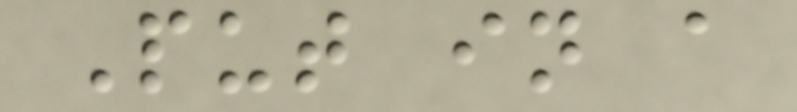Put in a
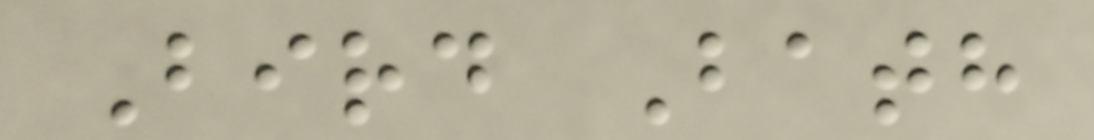Bird Bath
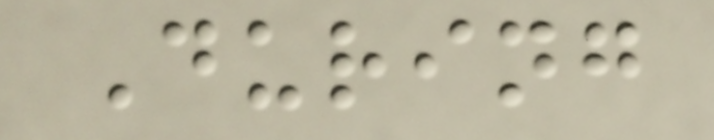During
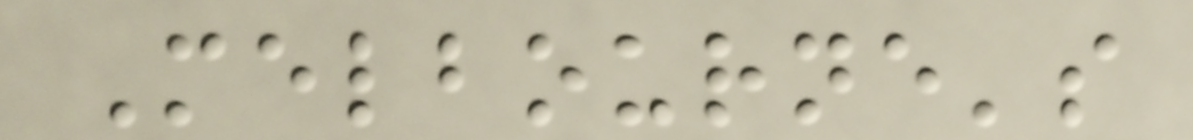Melbourne's
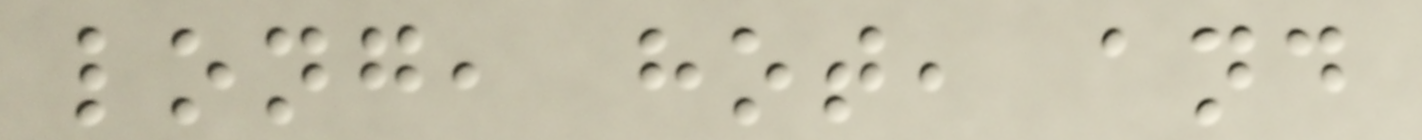long, hot, and
